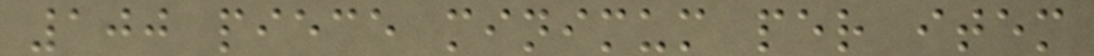100 piece minimum per item
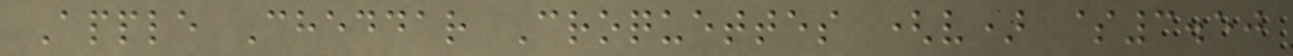Apple Cheddar Croquettes (v) $3.50
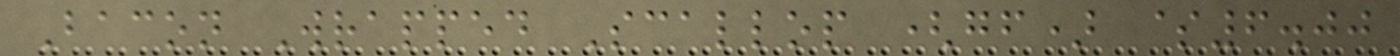Bacon Wrapped Scallop (gf) $6.00
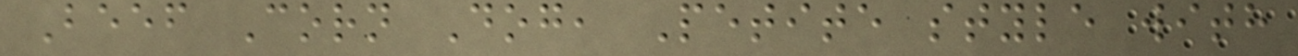Beef Corn Dog, Petite style with
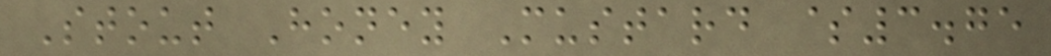Stout Honey Mustard $3.75
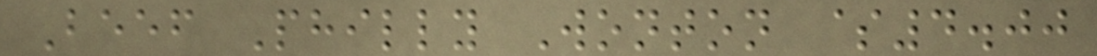Beef Philly Wonton $4.00
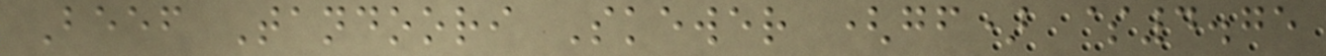Beef Tandoori Skewer (gf) $4.75
